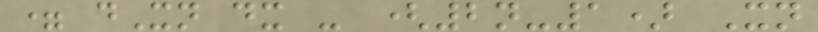= dXn dx - (2n-1) Xn
